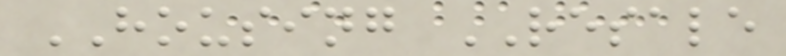HOUSING RESALE
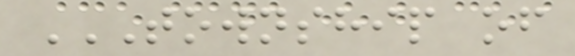TOWNSHIP OF
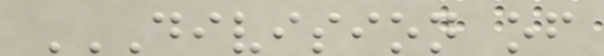DIVISION OF
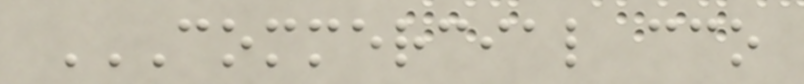COMMERCIAL CCO
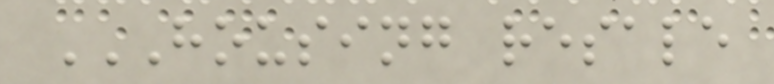HOUSING RESALE
